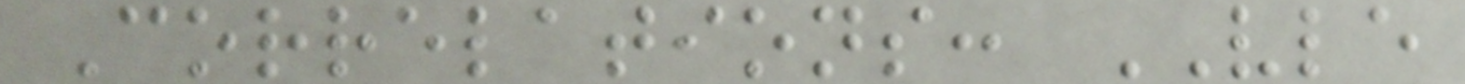Correlations: VLE
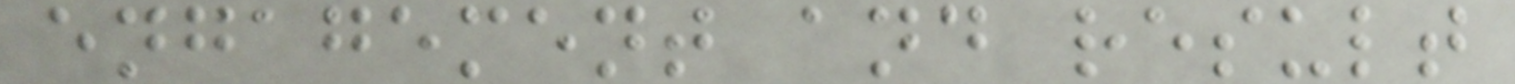engagement and result
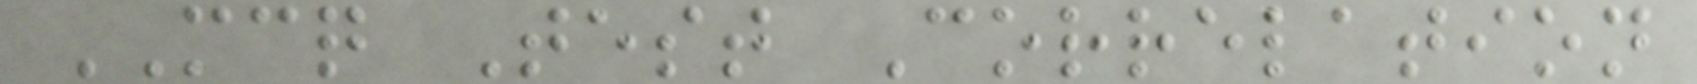MCQ Test Correlation
